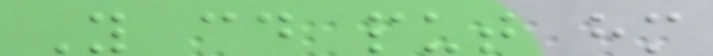You could put him
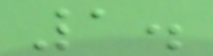1.
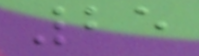25
